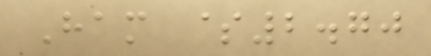Ham $2.70
